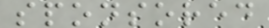sponsored
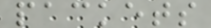packets
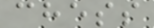chess
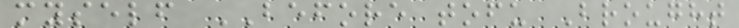myself BEFORE tofu Brought
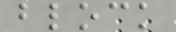block
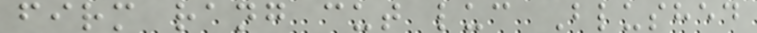firm rang cut luc Blushed
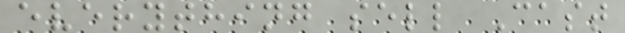everything sell Cast
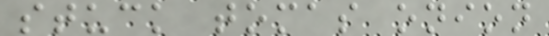stuck tomas onion
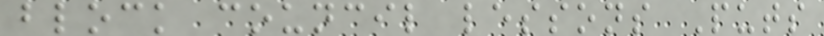block council lessons Puts
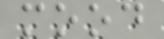mood
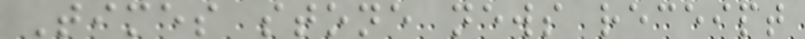Times stone news receipt
